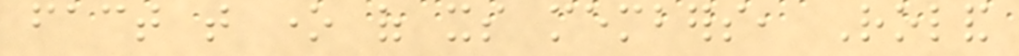fact that one of its members, Roland
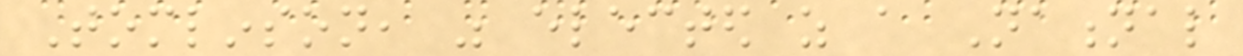Tomlinson, was elected as a National
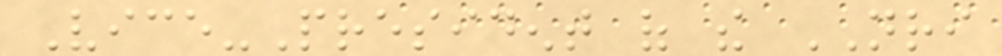Vice-President of the NRI
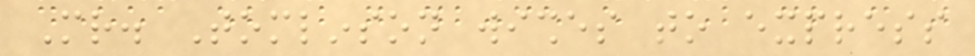Mr. Tomlinson wishes to express
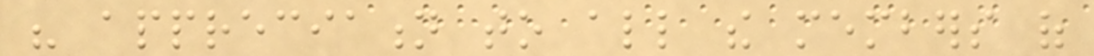his appreciation to all the members of
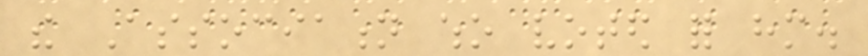the Association who voted for him.
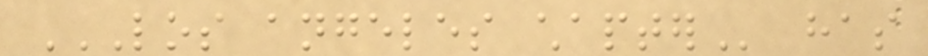LOS ANGELES CHAPTER has
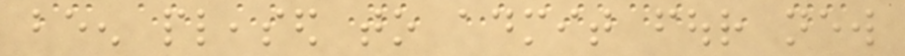been pleased to admit four new
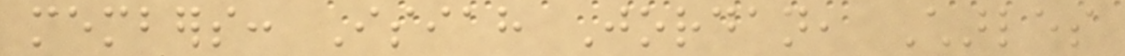members: Isiah Jordan, Charles
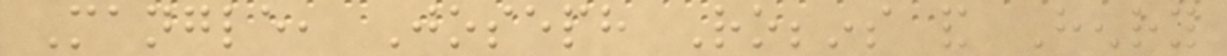Mangle, Joseph Robbins and Henry
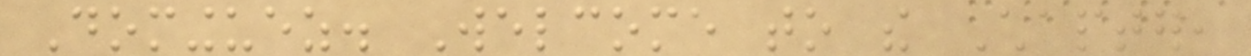Dominguez. Welcome to the Chapter,
